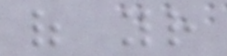of your
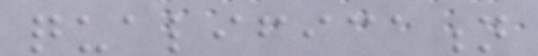qualification
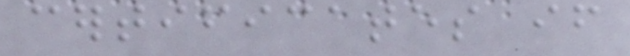certificates if
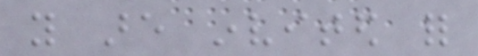you are invited for
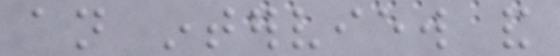an interview and
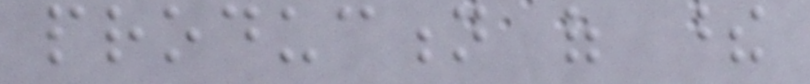production of these
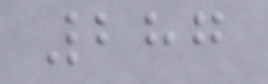287
